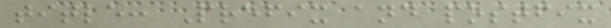title: Prefix and postfix
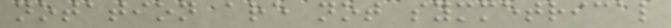notation are not symmetrical
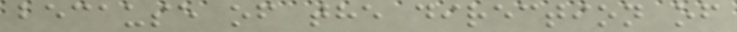because of the direction of
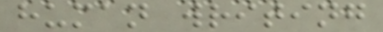human writing
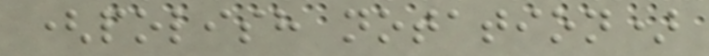(polish notation)
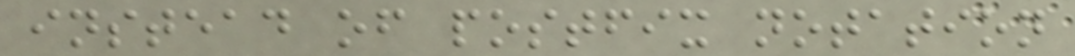instead of postfix notation
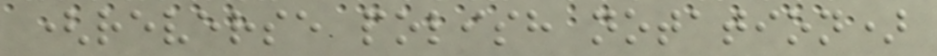(reverse polish notation)
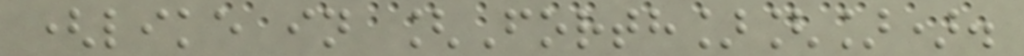(like in [Forth][]).
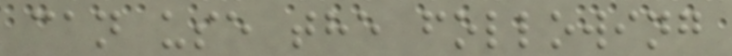can use the following
